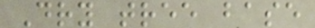Dry tree base
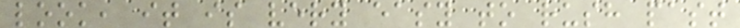look, it is very easy to rush past
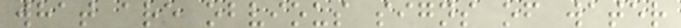what are obvious signs of water
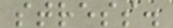stress.
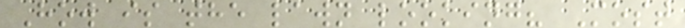How is the lawn looking? Most
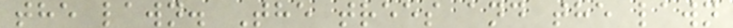the lawn. The trees and the lawn
